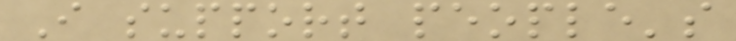I support people's
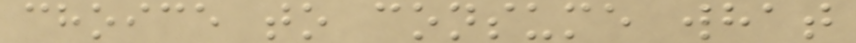choice to consume what
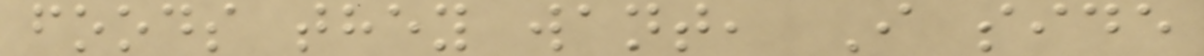foods they want, I side
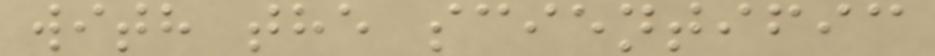with the scientific
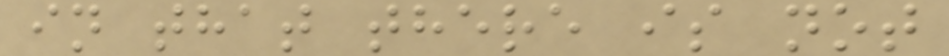in that there is not
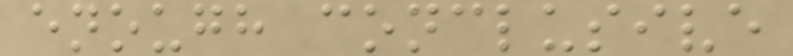enough conclusive
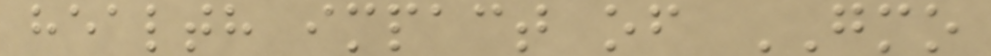health impact of GMO
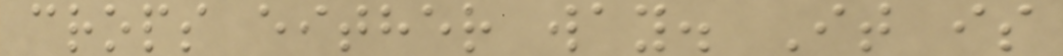crops either way. It is
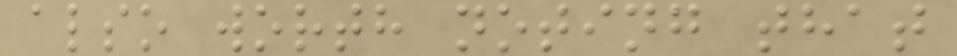also worth noting that
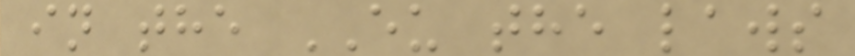in the EU the laws
